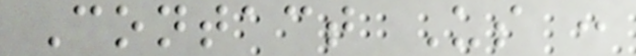Contact Us :
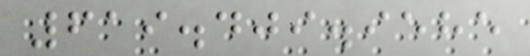619.409.9585
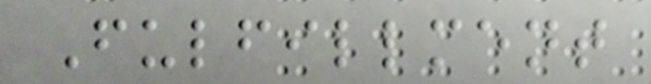Fulfillment
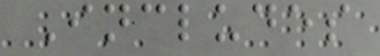Includes
